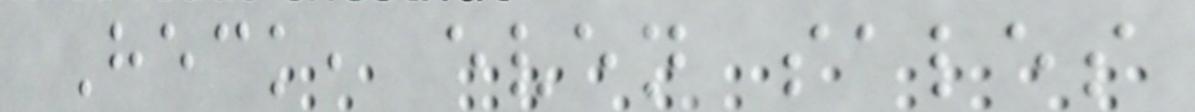Heck, even sales
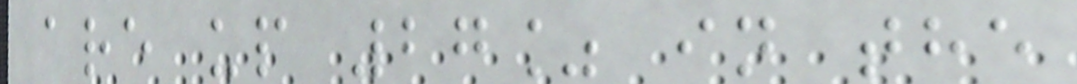are up 27% in the
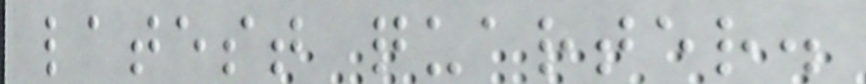latest quarter.
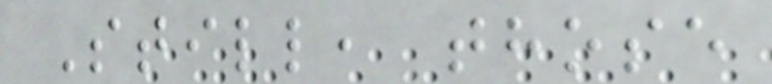Still, those
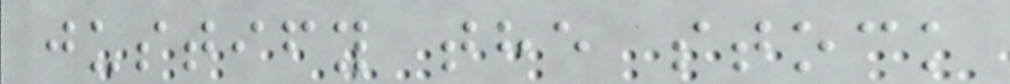justify the stock
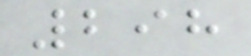298
